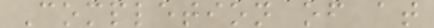Completion of at
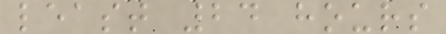least 24 hours
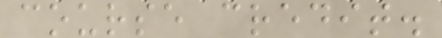course credit.
